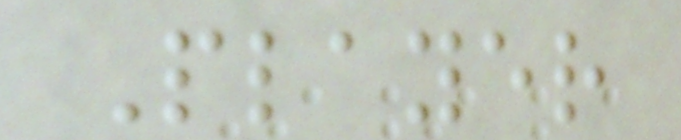Player
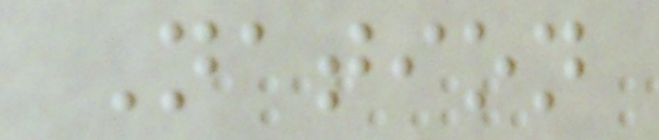Nation
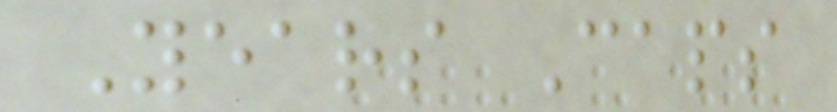Years Caps
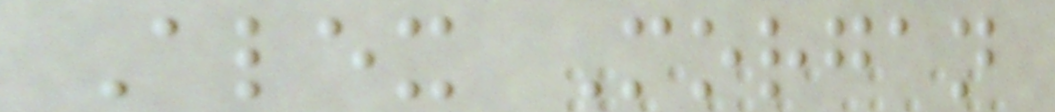Alex Morgan
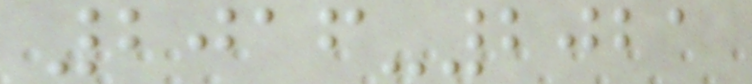2016-2021
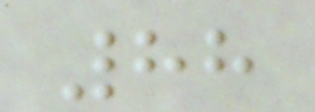88
